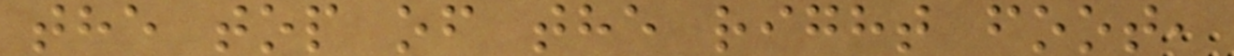the top of the right foot,
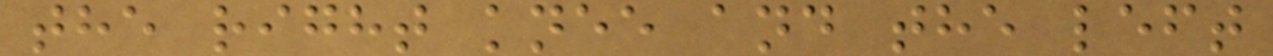the right knee and the left
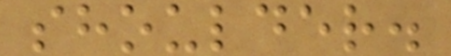shoulder.
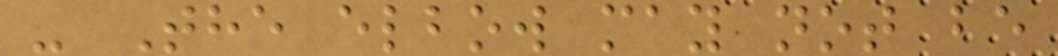- The elbow may not be
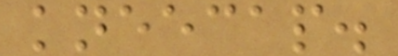kneecap.
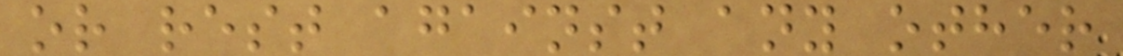or rest against any other
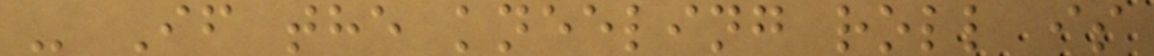- If the kneeling roll is
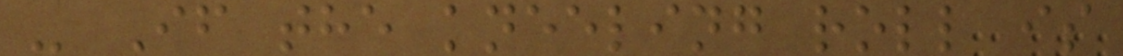- If the kneeling roll is
